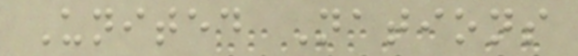United Nations
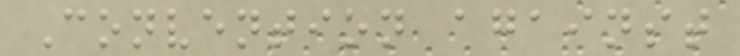Convention against
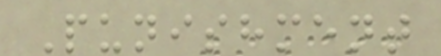Punishment
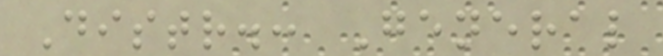Distr.: General
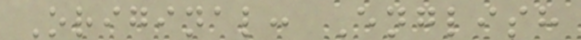Original: English
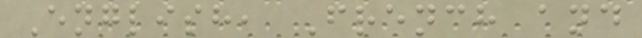English, French and
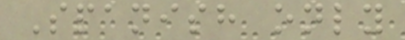Spanish only
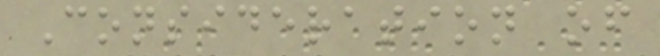Consideration of
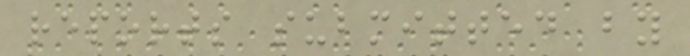reports submitted by
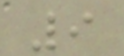9
